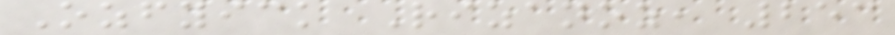Ozfyick Rizanoz, 253
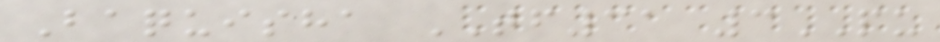Baquisha TF31 3PU
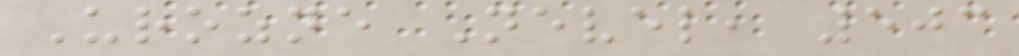Urozne Nevel, 503
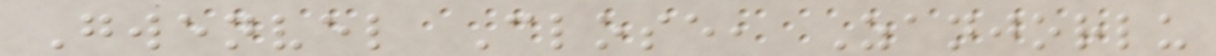Gwenvel Close, Zanjorlu
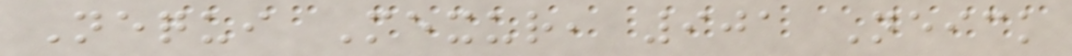Nequi Mexur, 901 Neick
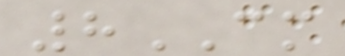8CM
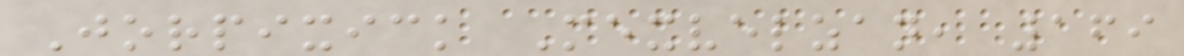Jorpixick Mexvelzan, 169
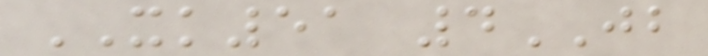XK51 4JB
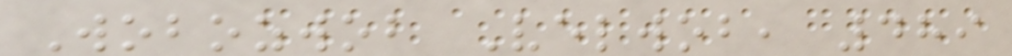Wobozwob Velwob, 489
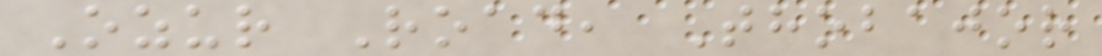Ozur Road, Thobajor
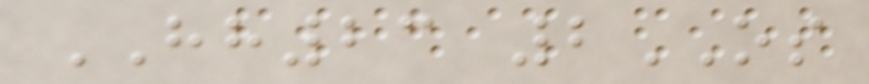HH23 2OS
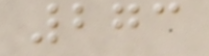273
